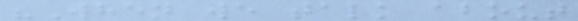"When we talk about
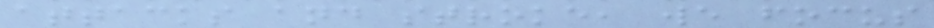attacks and stroke, we focus
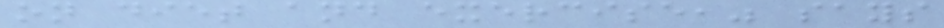on diet and exercise," says
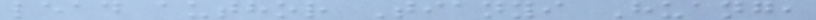lead author Tianyi Huang,
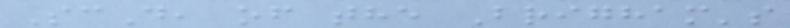ScD, of the Brigham's
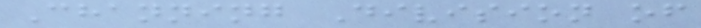Channing Division of
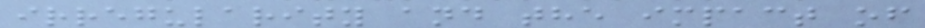irregularity and the impact of
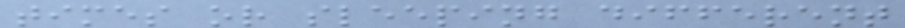times or sleeping different
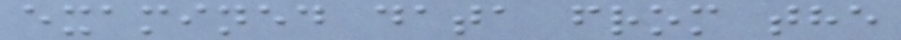examined data from the
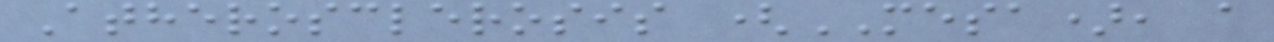Atherosclerosis (MESA), a
